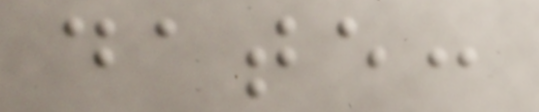date:
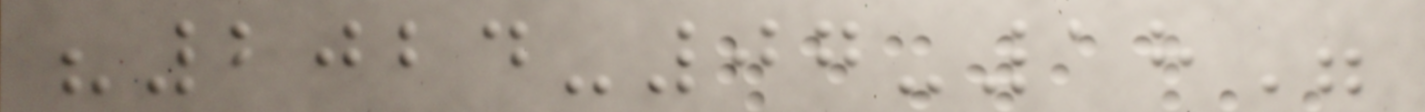"2024-07-18"
